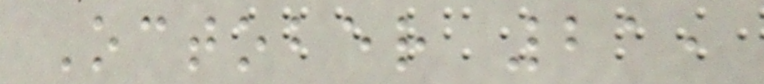October 21,
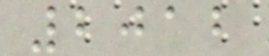2012
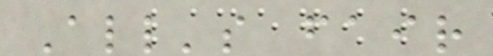All's fair
